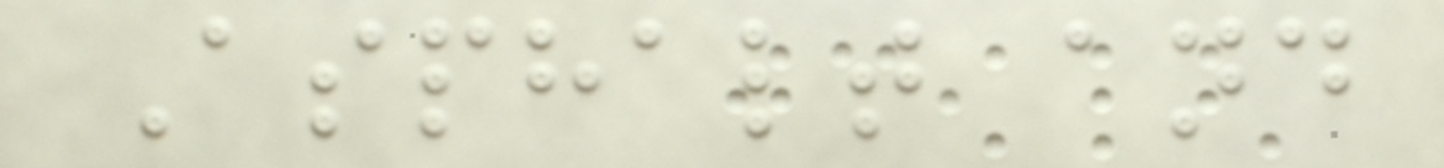Asphalt and
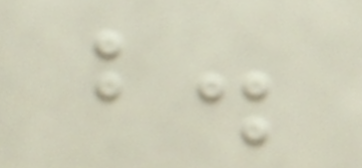b.
